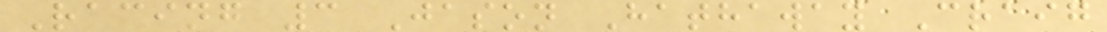Racing 3 Jason Hathaway Craig
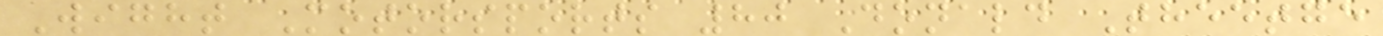Wight Motorsports 80 Donald Theetge
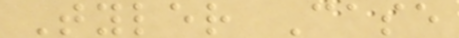Tyler Case
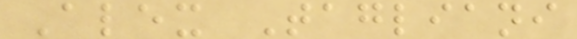Alex Tagliani
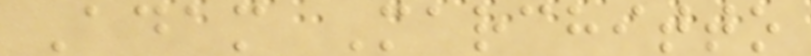Adam Marchitto
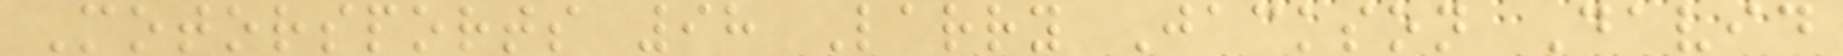Motorsports 98 Larry Jackson David
